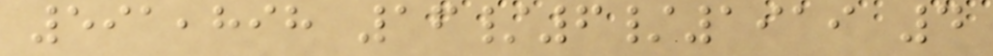591,898 16/6/1919 4
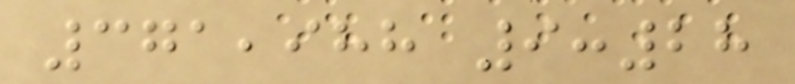371,988 9:28
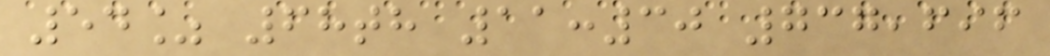54% 68th 11:30 737,696
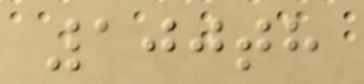100th
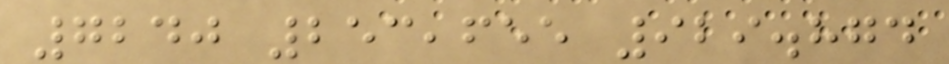7240 253,655 929.874
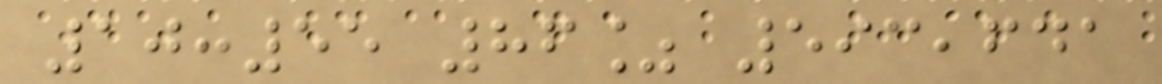10:55 86% 593,641
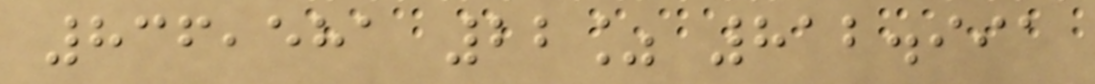836,581 22% 812.991
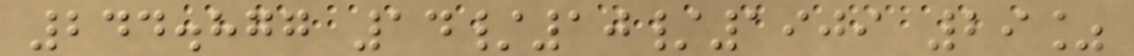244.877 14/10/1909 29%
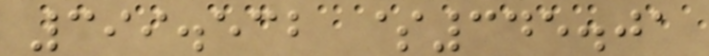399.532 $345.01
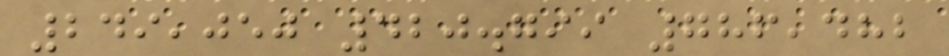249,050 420.799 786,482
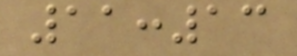11:13
